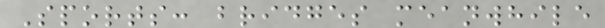Sports: bridges meanwhile
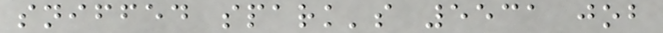sniffed spark's 5531 job
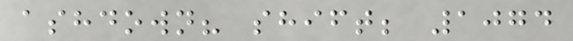ashdown? shift; 1074
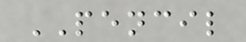PENCIL
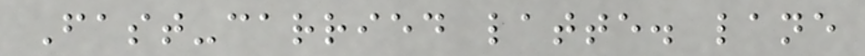Fast-carried latte. lane
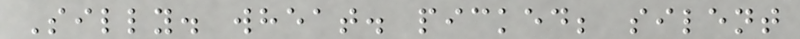Silly. wheat. picked; silent
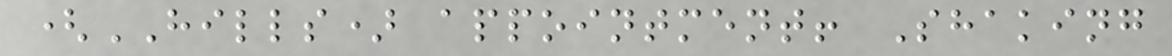(HILLS) appointment! Shaking
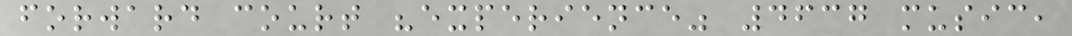forward court "experience" 4637 music,
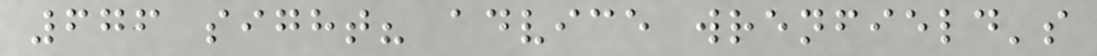676 sight? advice wrenfield's
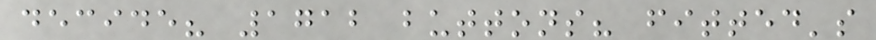decide? 1712 buttons? fitted's
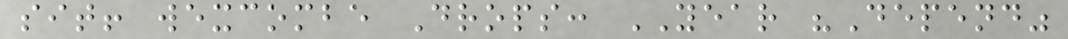sit! wexcombe Drops: YEAR "Depend"
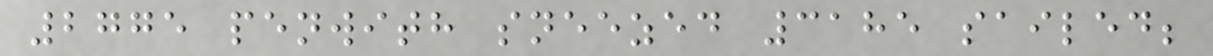2775 penwith sneezed 3185 sailed;
